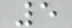5
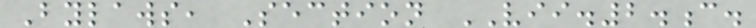Bylaws, Section VII.2.c.
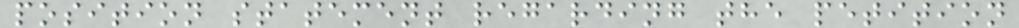position statement regarding the petition
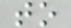to
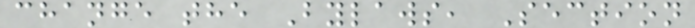change the Bylaws, Section
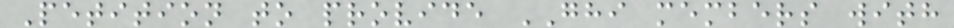Petition to provide GHI members with
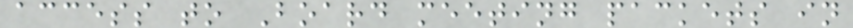access to Board meeting packets in
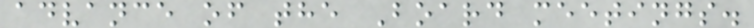advance of the Board meetings.
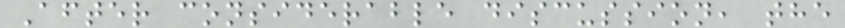After considerable discussion, the
